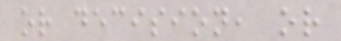or decision, or
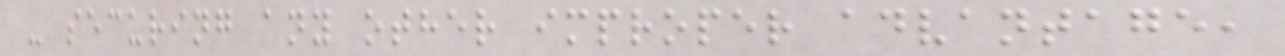- securing any other improper advantage,
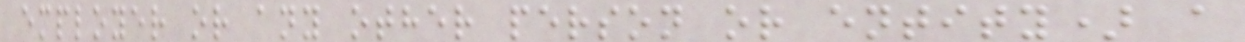employer or any other person or entity) a
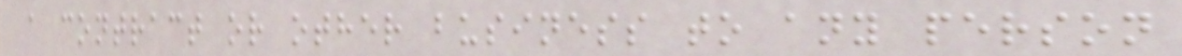a contract or other business to any person
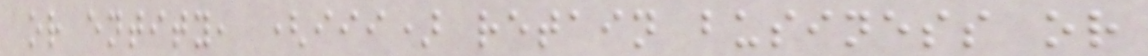or entity, (iii) retain business or
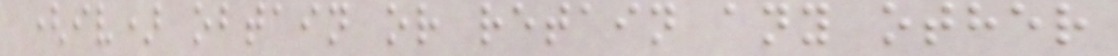(iv) obtain or retain any other
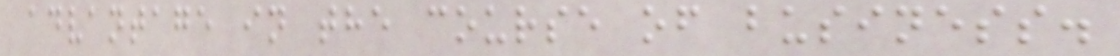advantage in the course of business.
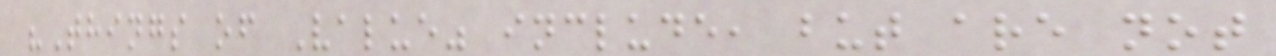"Things of Value" include, but are not
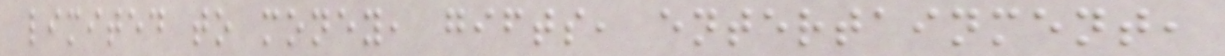limited to money, gifts, entertainment,
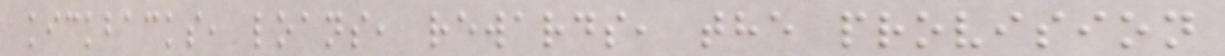kickbacks, loans, rewards, the provision
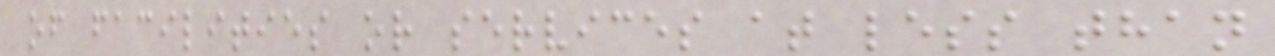of facilities or services at less than
